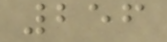256
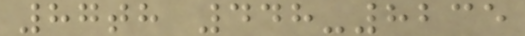87th 448-8235
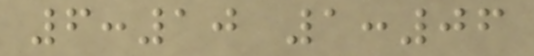6:10 1:06
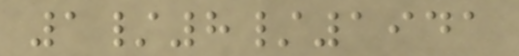1/8/1941
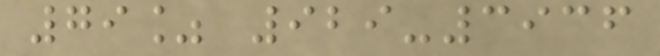79% 929-3936
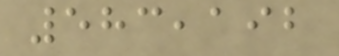583,192
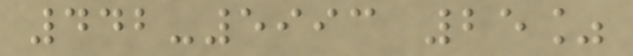442-5993 25%
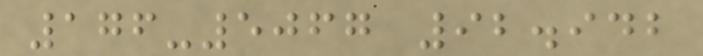176-5067 92.942
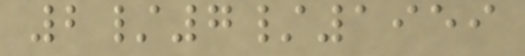2/7/1959
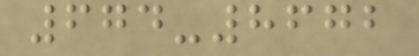674-8672
